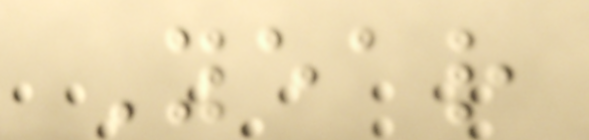Year
